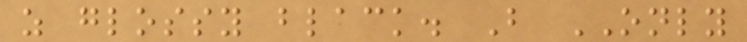as glossy black. But ONLY
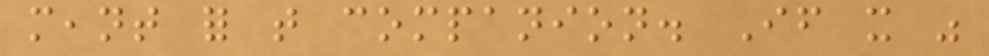meant for that companion. If it was
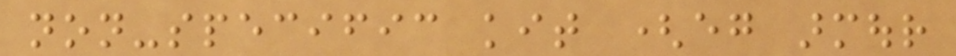non-specific kit (eg armour
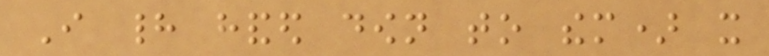I had handed down to them) it
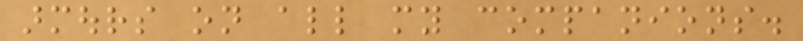armours on all my companions.
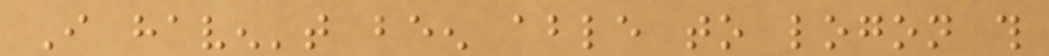I haven't been able to logon this
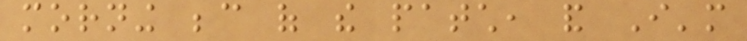morning because of the patch, and I'm
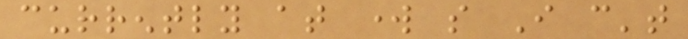currently at work so I can't
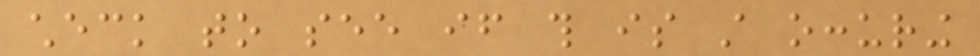check to see if this is still occuring
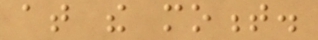at the moment.
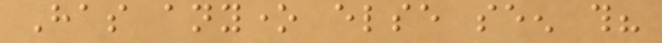Has anyone else seen this?
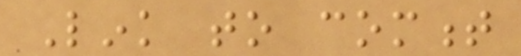Link to comment
